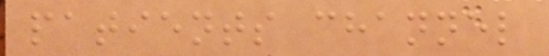patients channel
